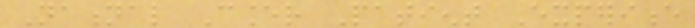National Cancer Patient Experience
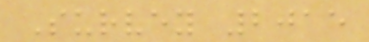Survey 2015
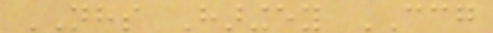NHS Haringey CCG
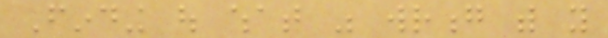Finding out what was wrong with you
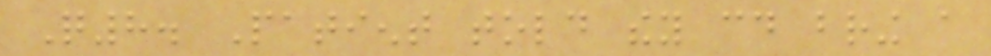Q8. Patient told they could bring a
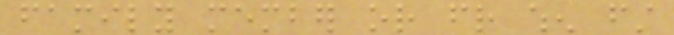family member or friend when first
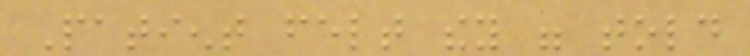Patient felt they were told
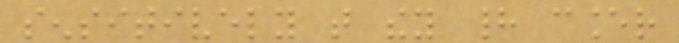sensitively that they had cancer
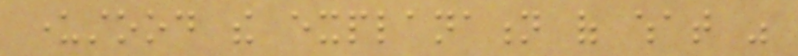understood the explanation of what was
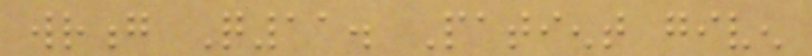wrong Q11. Patient given
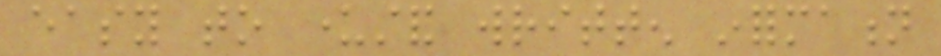easy to understand written information
